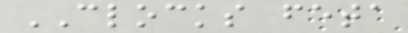CLOCKS feta
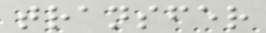transfer
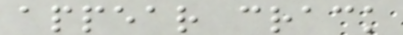appear crack
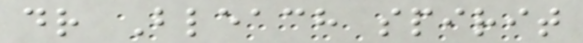dr Bleach spirit
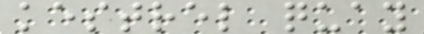kestrel quay
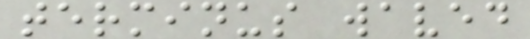terminus waved
